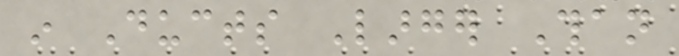in Ducts Larger Than
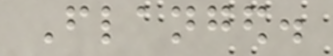Flanged.
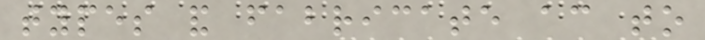types and fabricate according to
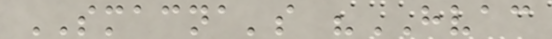SMACNA's "HVAC
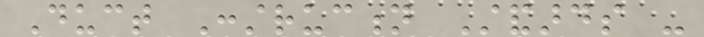Duct Construction Standards -
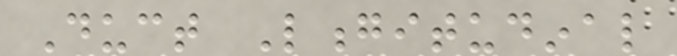Duct Longitudinal
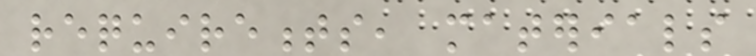requirements, materials
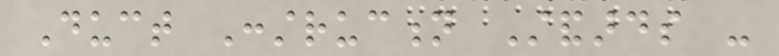Duct Construction Standards -
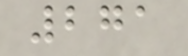271
